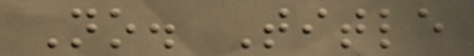No. Title
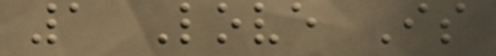1 Love Is
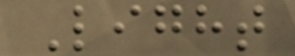Light
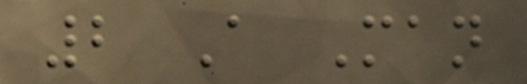2 A Man
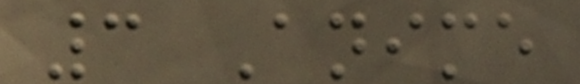3 Anime
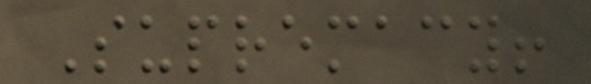Supremacy!
